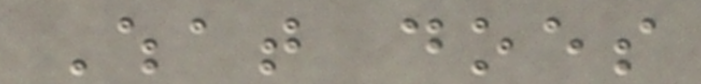What does
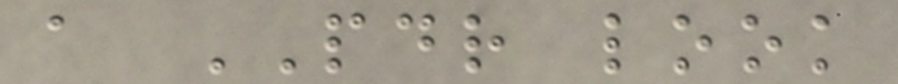a PDR look
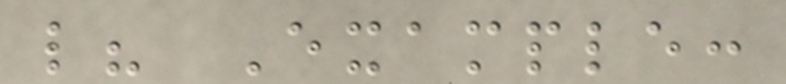like? Example:
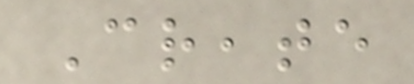Create
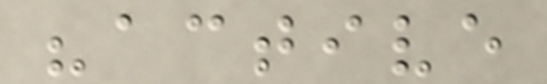"active
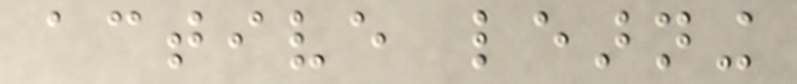active learning
